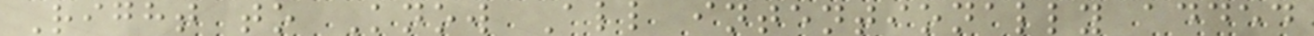Right to Know All intentionally added
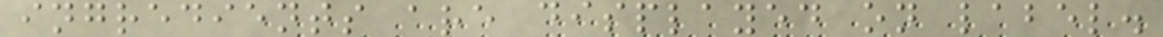ingredients are displayed on label.
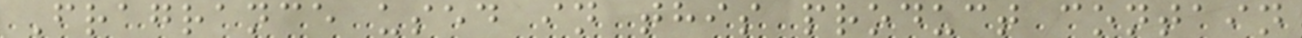Fragrance used in this product contain
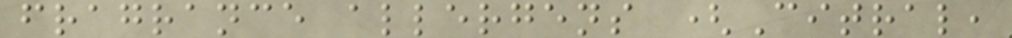fragrance allergens (Citral,
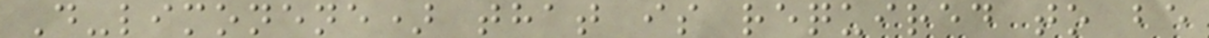D-limonene) that is required to be
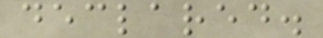declared.
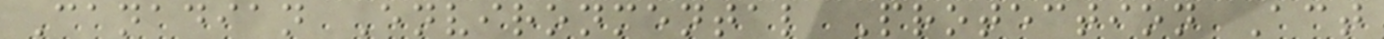Canadian Environmental Protection Act
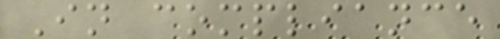In compliance
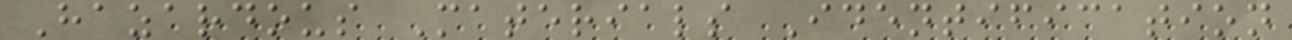Hazardous Materials Identification
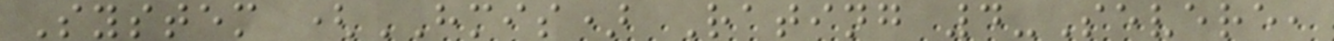System (HMIS) Rating 4-Severe,
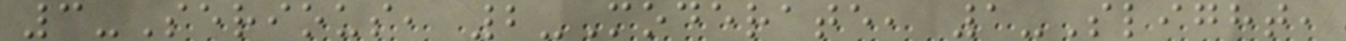3-Serious, 2-Moderate, 1-Slight,
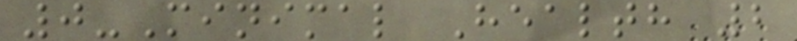0-Minimal Health 2
